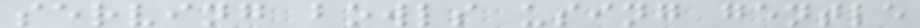serving bowls using gentle
